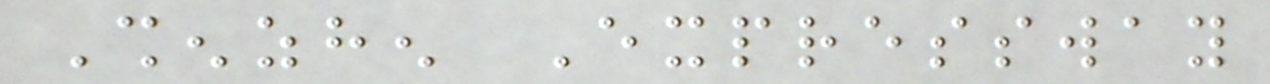Shenzhen Expressway
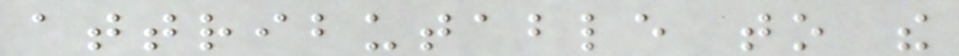attributable to the
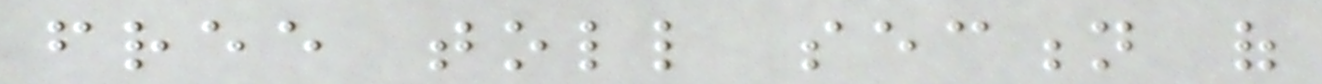free toll section of
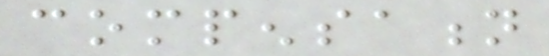compensation
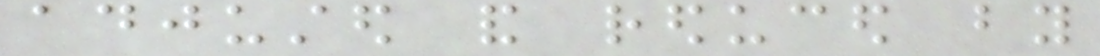adjusted and reduced by
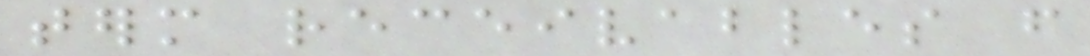term receivables from
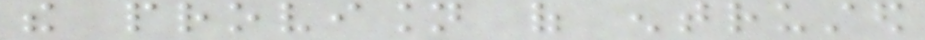the provision of entrusted
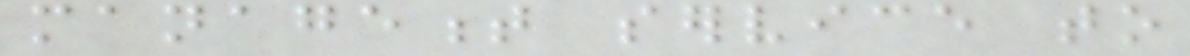management service to
